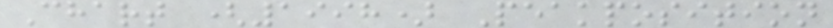Chart (1998) Peakposition
